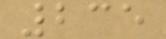235
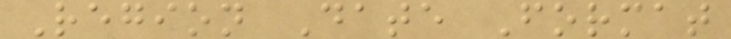Region Date Format
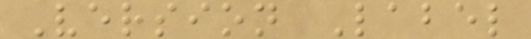Version Label
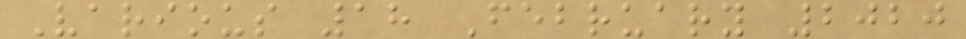Various 18 February 2020
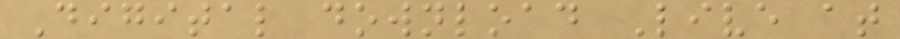Digital download Live at
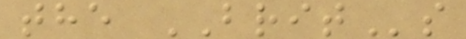the BRITs
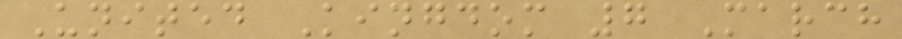United Kingdom 7 March
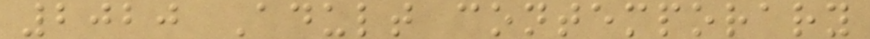2020 Adult contemporary
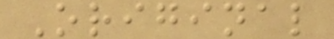Original
